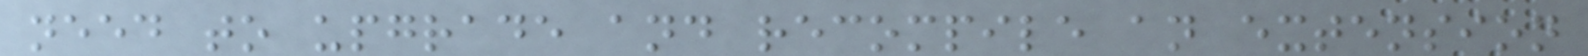need to upgrade and recompile an extension
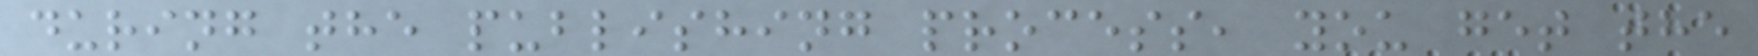during the publishing process, you get the
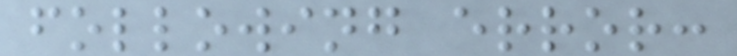following error:
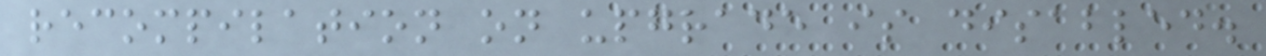recompilation on upgrade is disabled.
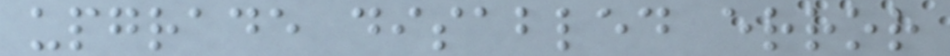upgrade disabled error
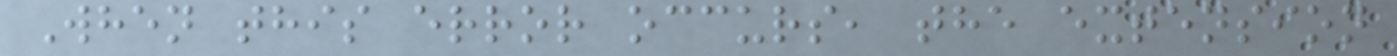When this error occurs, the extension
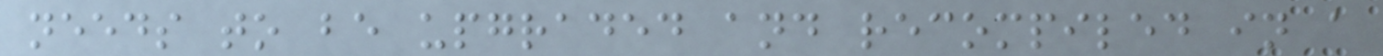needs to be upgraded and recompiled in a
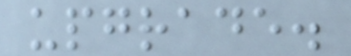upgrade.
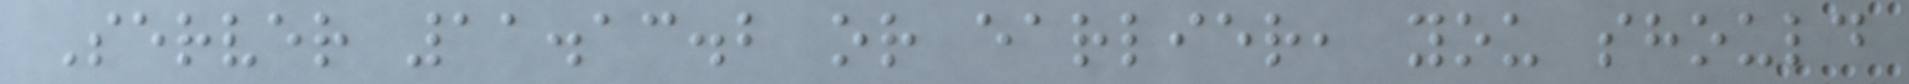Server 11.13.2 or earlier, you should
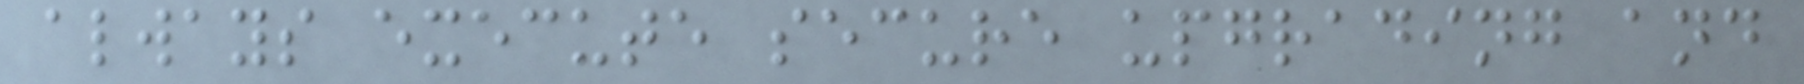always execute secure upgrading and
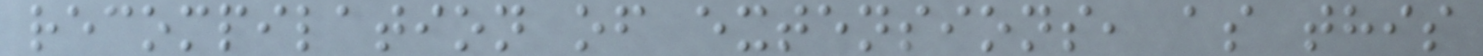recompilation of extensions, as this
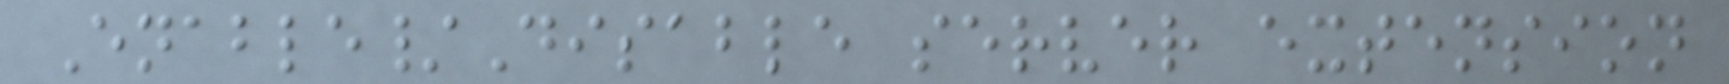Enable/Disable server extension
